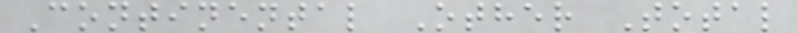Continental Other Total
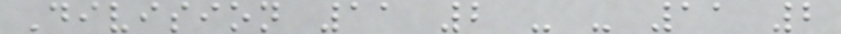Division 11 2 - - 11 2
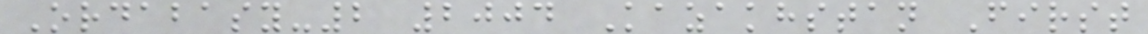Ordabasy-2 2004 Kazakhstan First
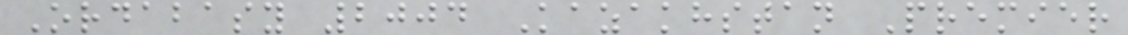Ordabasy 2004 Kazakhstan Premier
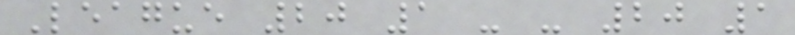League 20 1 - - 20 1
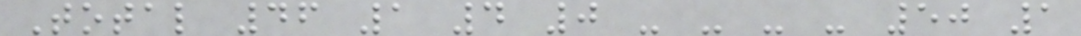Total 46 1 4 0 - - - - 50 1
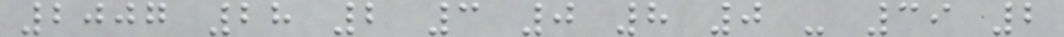2007 28 2 3 0 8 0 - 39 2
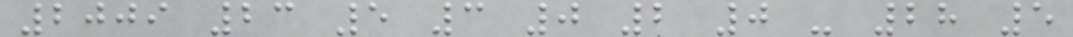2009 23 5 3 0 2 0 - 28 5
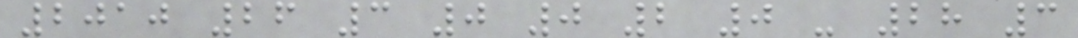2010 26 3 0 0 2 0 - 28 3
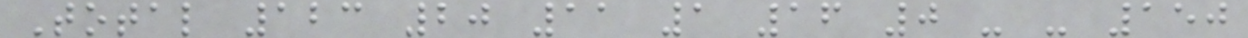Total 123 20 11 1 16 0 - - 150
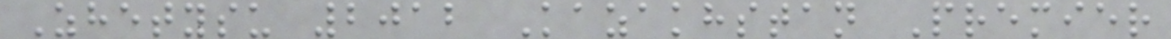Zhetysu 2012 Kazakhstan Premier
